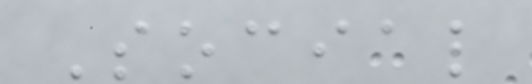Social
